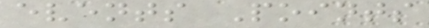events Points
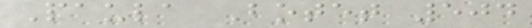Paula Botet 504
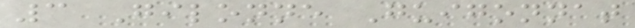3 Gilonne Guigonnat
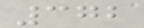372
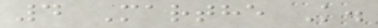4 Marthe K.
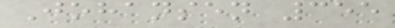Johansen 355
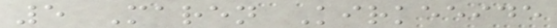5 Maren Kirkeeide
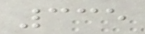335
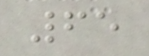65
